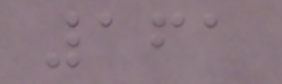161
